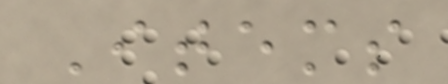Items
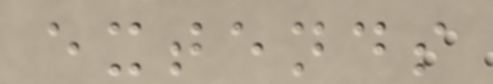extends
